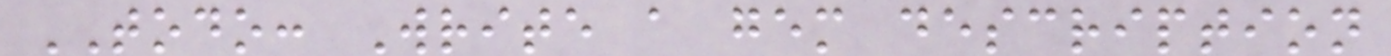TODO: Write a gem description
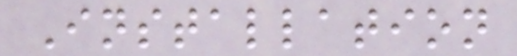Installation
